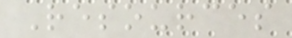Resources
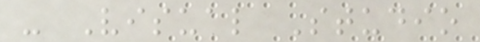- Visual Studio
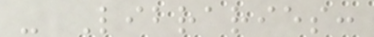- Libraries:
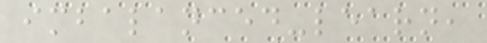imbalanced-learn,
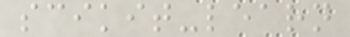scikit-learn
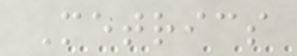Metrics
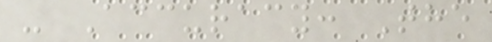- Accuracy: The
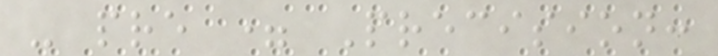- pre = Precision:
